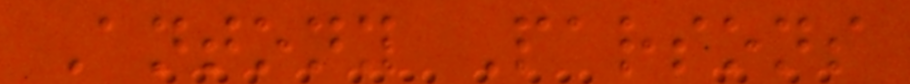Antony Parsons
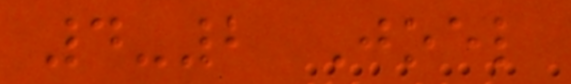4-2 Joel
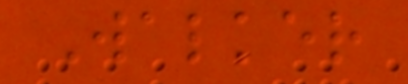Walker
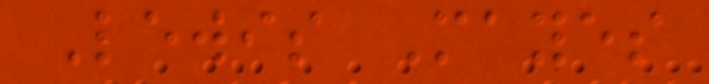Lewis Mayes
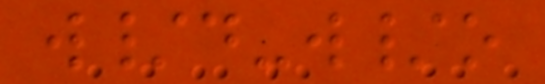w/d-w/o
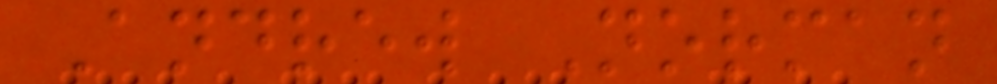Andrew Norman
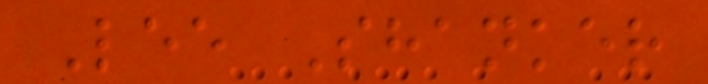Lee Shanker
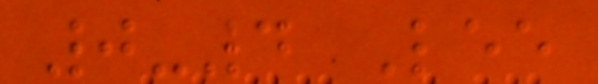0-4 Lee
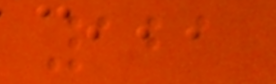121
